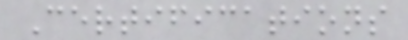Certifications
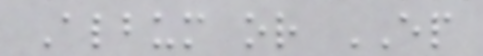Album or EP
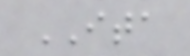ITA
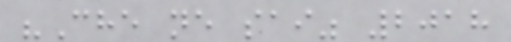"Che ne sai" 2018
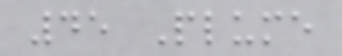45 Plume
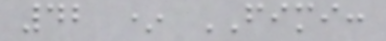42 * FIMI:
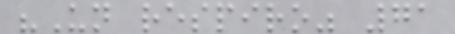"Un respiro" 71
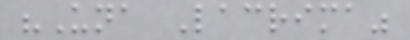"Una Lacrima"
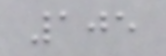105
